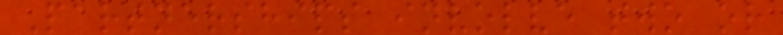Partnerships involve two or
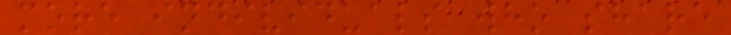more individuals who share
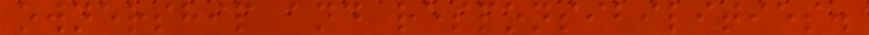ownership and responsibilities.
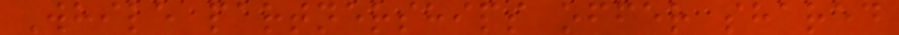While partnerships offer shared
